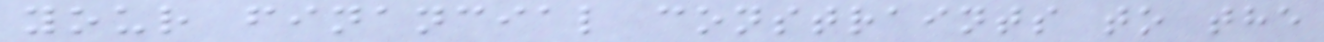your financial constraints to the
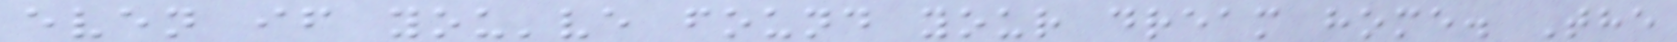even if you've found your dream home. The
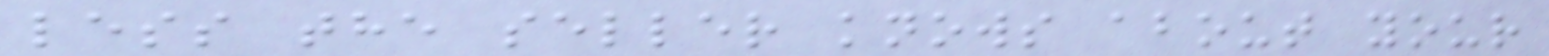less the seller knows about your
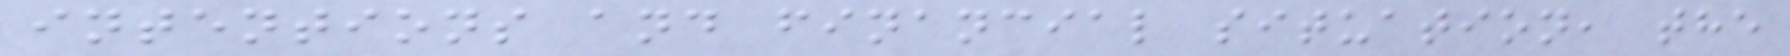intentions and financial situation, the
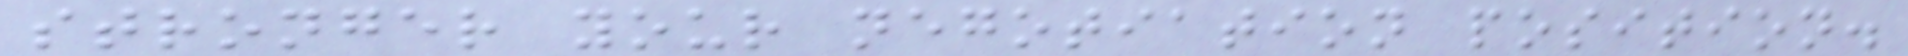stronger your negotiation position.
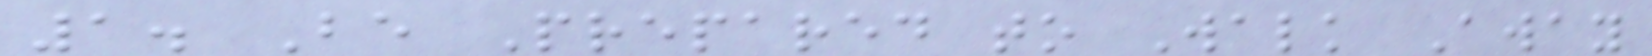1. Be Prepared to Walk Away
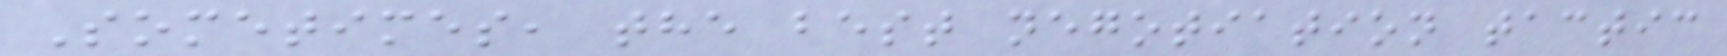Sometimes, the best negotiation tactic
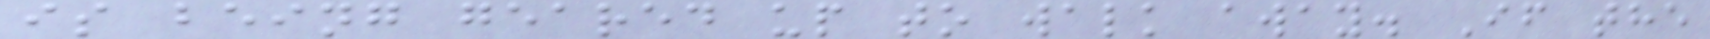is being geared up to walk away. If the
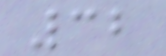32
